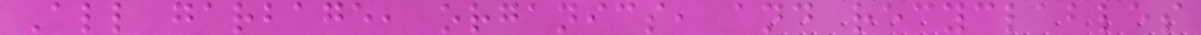All garbage, organics, and recyclables
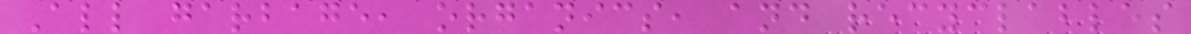All garbage, organics, and recyclables
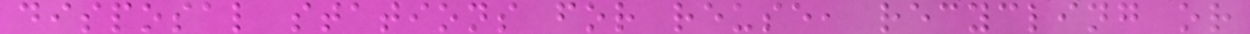disposal stations for reuse, recycling or
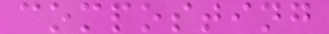composting
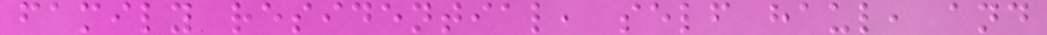family residential, self haul, and
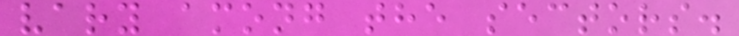vary among the sectors.
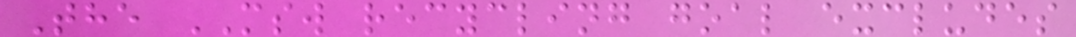The MSW recycling goal excludes
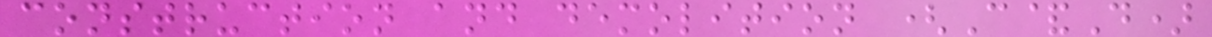construction and demolition (C&D)
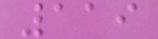119
